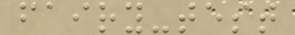fairy-test
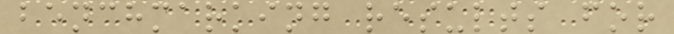benchmarking results for
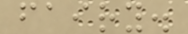fairy.
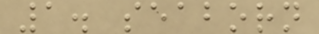1. seaborn
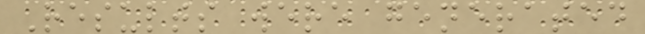Results were generated
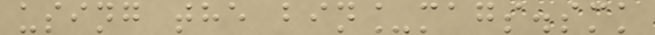using the bin_mags.smk
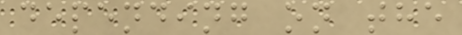depending on the
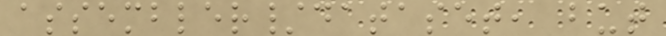assembler/dataset, but
